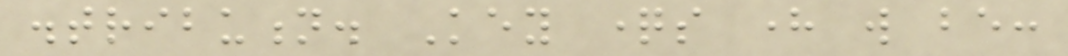distribution. Key questions here will be:
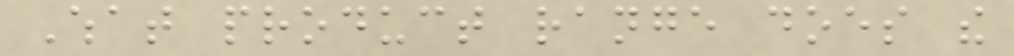What product range does the
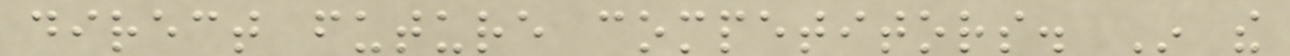direct future competitors. In the
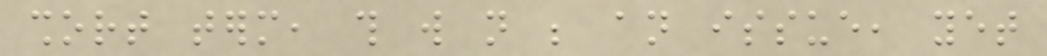short term, this will not be an issue, yet
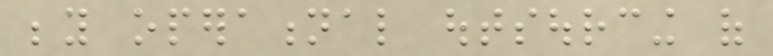beyond operational outsourcing of
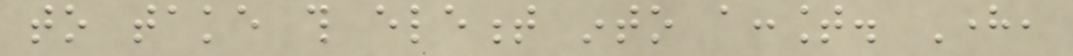to take this element into account. Here,
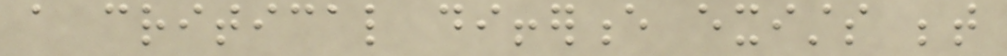a critical difference exists between
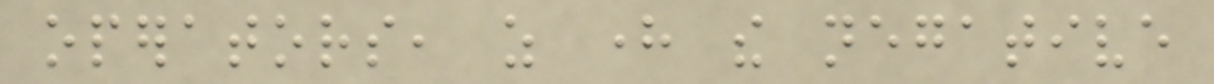operators, as here the negative
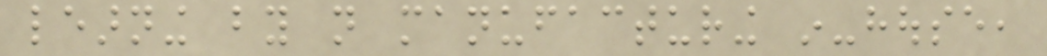learning by not manufacturing in-house,
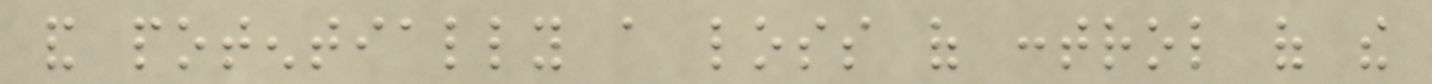and potentially a loss of control of the
